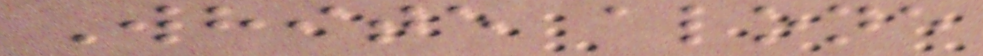White alone
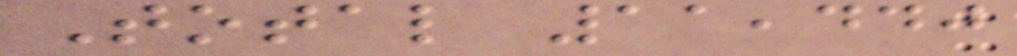Total 11,440
